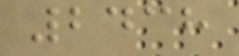2438
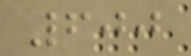600
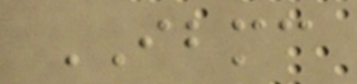IBMC
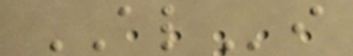ALi
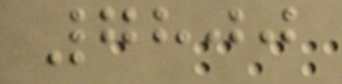7800
